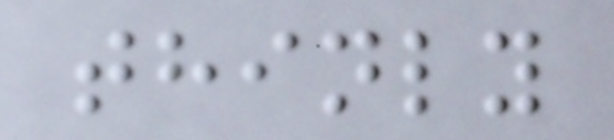thinly
